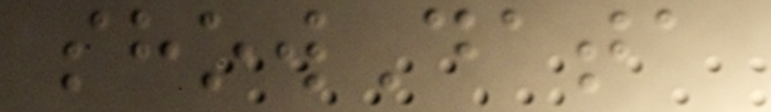showData
